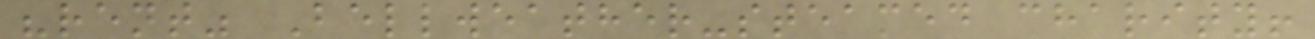"rent" Bellweather-steamed charity!
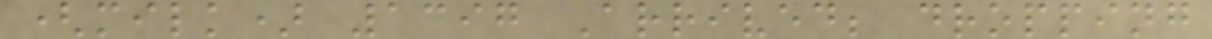(milk) 1397 Arrived; dropping
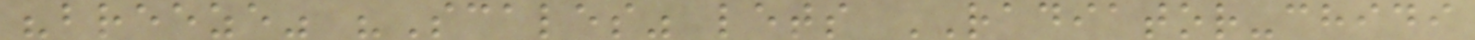"breeze" "Scales" lets RADIATOR-chidi
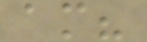am?
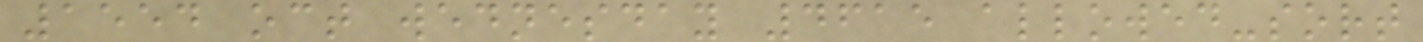1554 oct wednesday 4615 allowed-sort
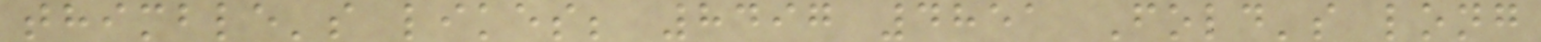thimble's likes; 8497 4851 Fold's long
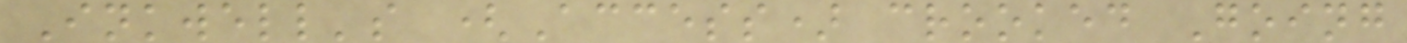Inkwell's (Access) crooked Going
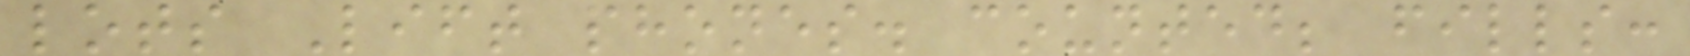lots Lift phones. counted; fills:
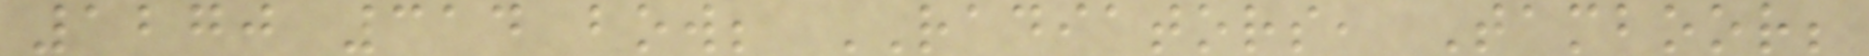1270 314 bow; RADIATORS, Tamboor;
